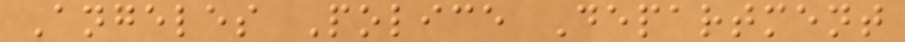Angeles Police Department
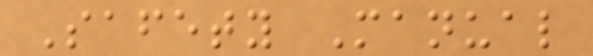Safety Manual
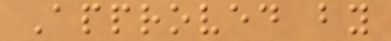Approved by
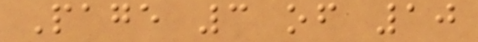Page 3 of 10
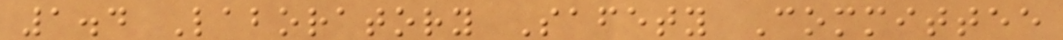1.4 Laboratory Safety Committee
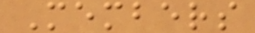Members
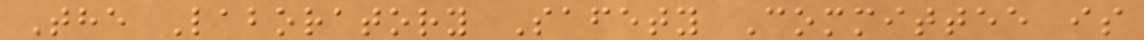The Laboratory Safety Committee is
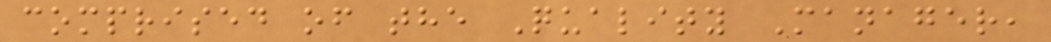comprised of the Quality Manager,
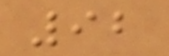92
